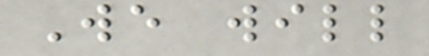We will
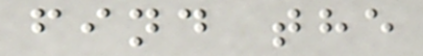find the
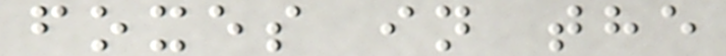foxes in the
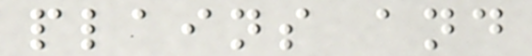plains and
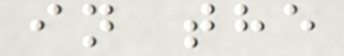in the
